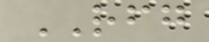RFG
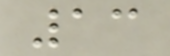13
